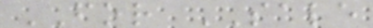FOR SALE
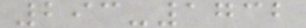293-1732
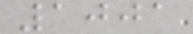1001
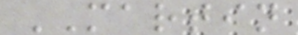MARTIN
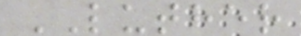LUTHER
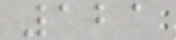121
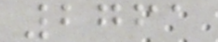2761
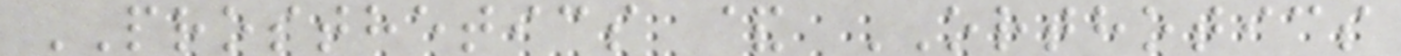PROSTHETICS & ORTHOTICS
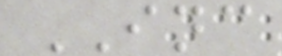INC
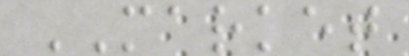MARKET
